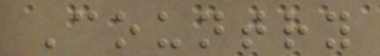Country
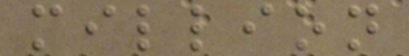million
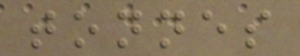tonnes
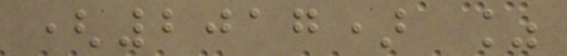(2017) %
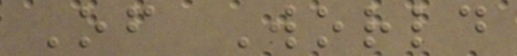Of World
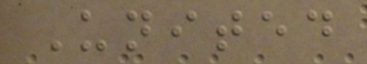United
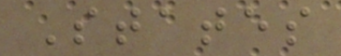States
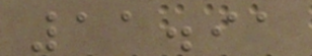11.91
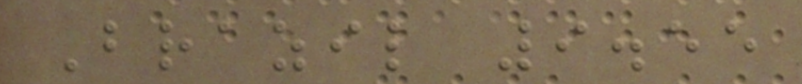Brazil 9.55
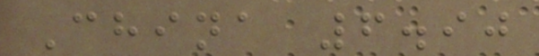China 6.90
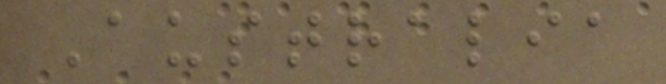Australia
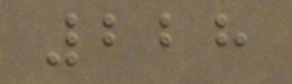228
